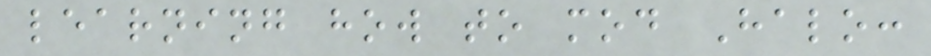learning how to mod Halo:
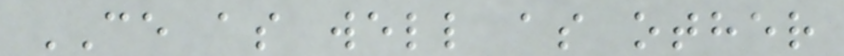CE as well as other
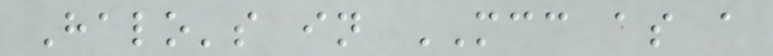Halo's in MCC as a
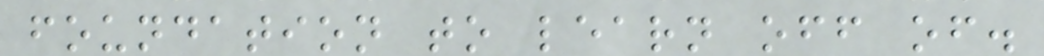foundation to learn off of.
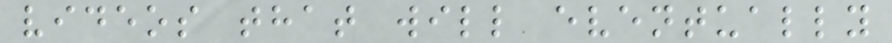videos that will eventually
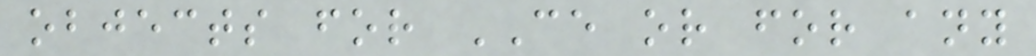objects for CE or for any
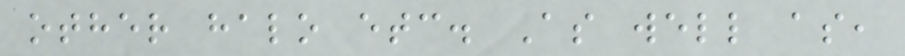other halo etc. As well as,
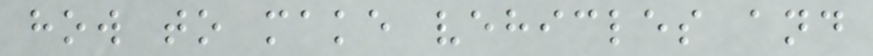how to make vehicles and
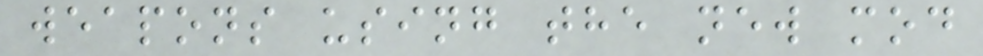weapons using the new mod
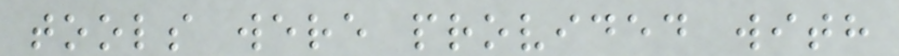tools were provided with
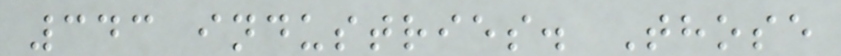343 industries. Those
